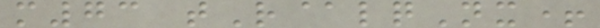m73 tR@lqNx+
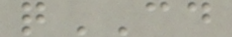qCD
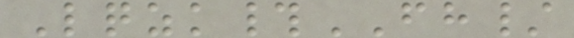Lqzk#FH/
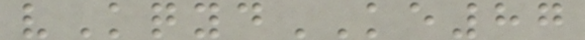vKqydKE87
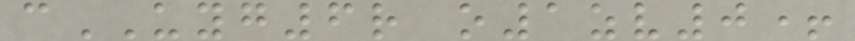cUYG6r o1zv0+
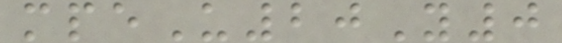mpeU20Y0
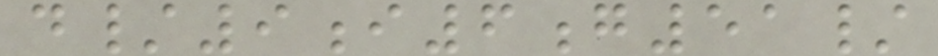d/9i6g51/
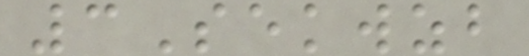3Sekwzb
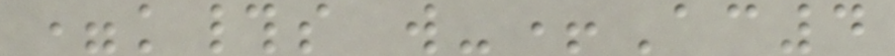=k#s w-+Ac4
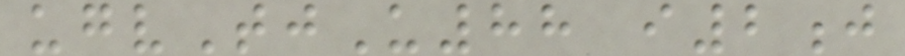ugvTjU88 i2j
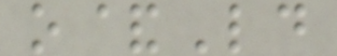o&Ld
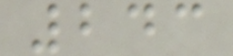243
